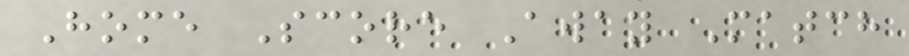Home Score Away Match
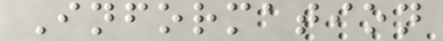Information
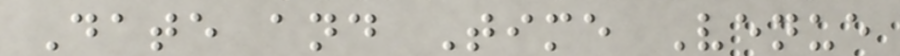Date and Time Venue
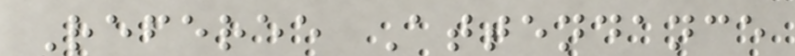Referee Attendance
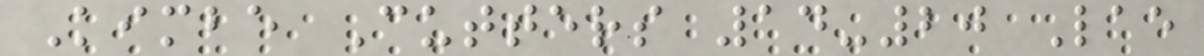Kimbe Cutters 14-20 Lae
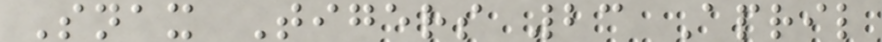Snax Tigers 23 April
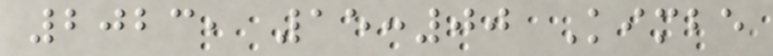2023, 15:00 Kimbe
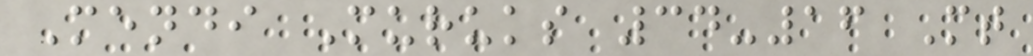Mendi Muruks 34-16 Mt
